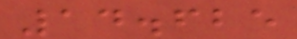14.625
